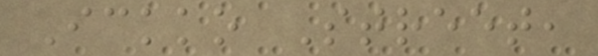Ickko Street,
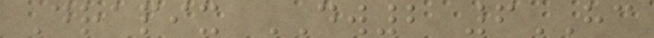Drapix DW2 6HC
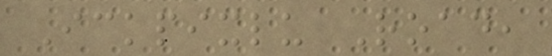Ickpixlu Road,
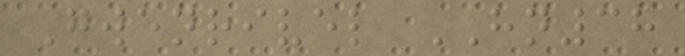Gwenrivel HN38
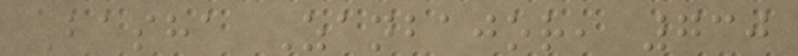Basha Zanbajor, 730
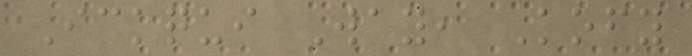Ickqui Way, Kofy
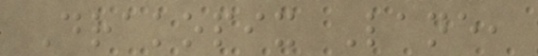Drakopix Lane,
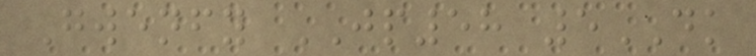Gwenfy JP58 5DK
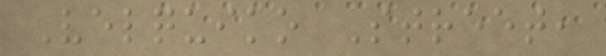Velquiko Street,
